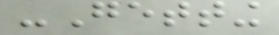-Getting
